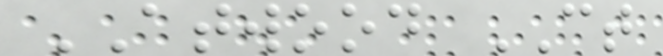ATWOOD CT
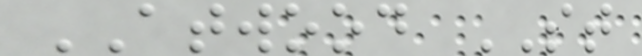ATWOOD ST
